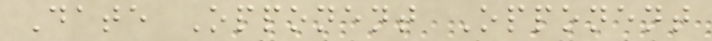Date Opponent Opponent
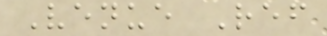Venue Ref
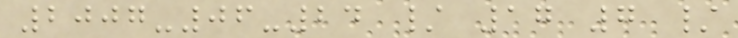2007-06-24 / 17 7 /
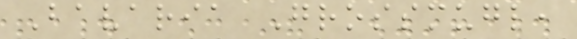Bavaria Grossmugl,
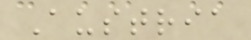Austria
